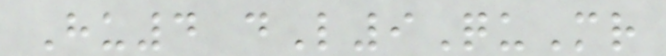Hu4 dL9QuMr
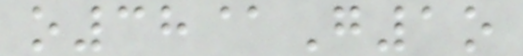o38@G1o
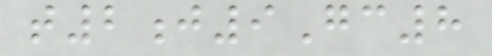t2j9Gc8
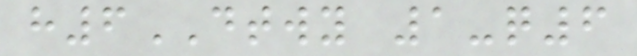h6DTWY 1-q6
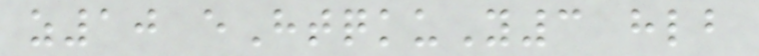z10 eHtqkuY3 hlb
